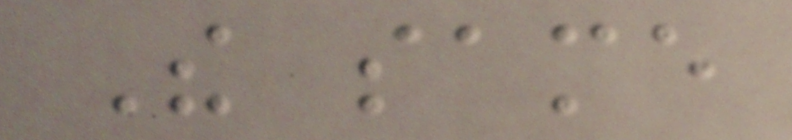The same
